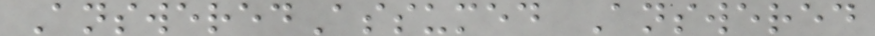AnsweredAssumed Answered
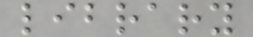library
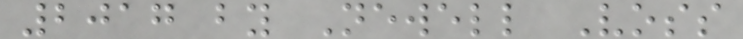2017 by Newell Voss
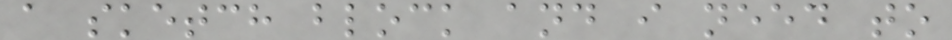a sketch block and i need to
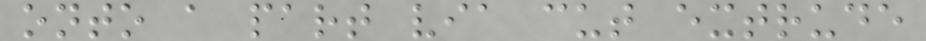onto a part via cut extrude
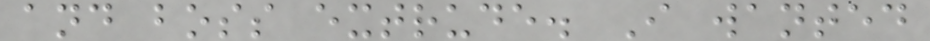and boss extrude. I wanted
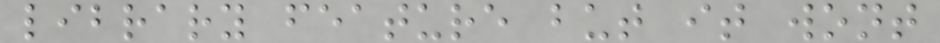library feature but it wont
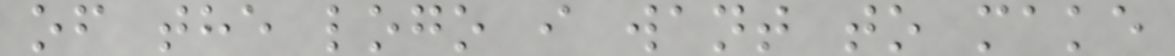of the logo i want to make
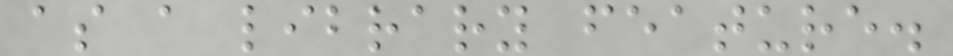as a library feature.
